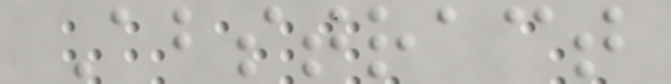Abstract
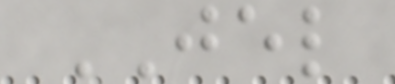JEL
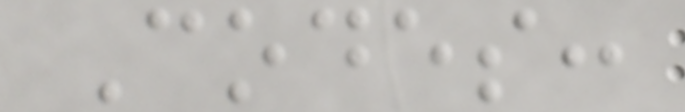Codes:
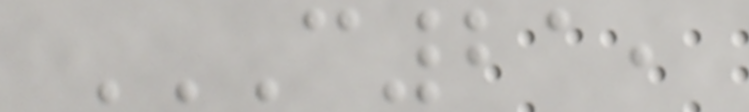C21,
